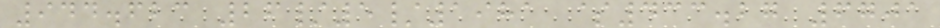944.623 26/5/1981 $433.27 6701
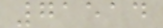71514
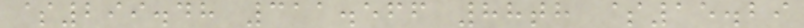$299.48 311.566 88th $15.29
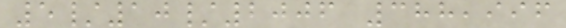5/10/2006 388,996
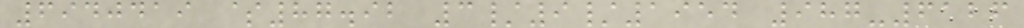6940419 $87.92 3/9/1954 987-6126
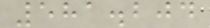581.204
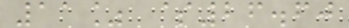11% $26.60
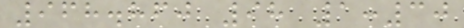968.860 98 1:30
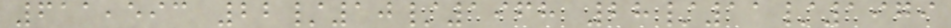611,593 22/10/1968 28/11/1979
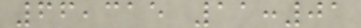66,315 11:01
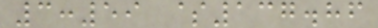3:59 $137.86
